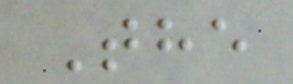The
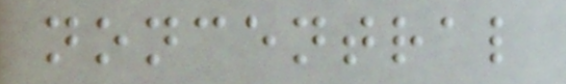noncentral
